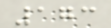173
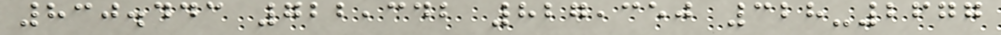830.443 722,342 827,350 328-2677
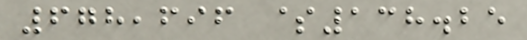678,696 $138.25
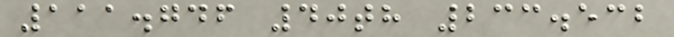111.746 40th 233.532
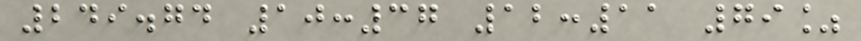249.74 10:37 12:11 79%
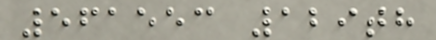561553 129th
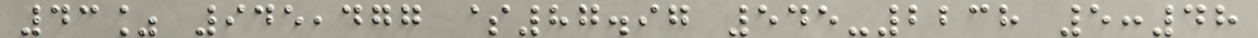43% 945,477 $87.97 545-2238 5:48
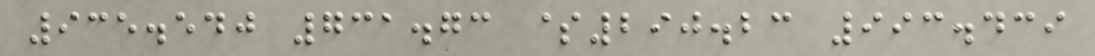935.540 731.73 $290.23 993.439
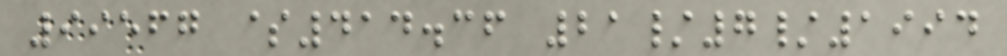99567 $414.36 21/7/1994
